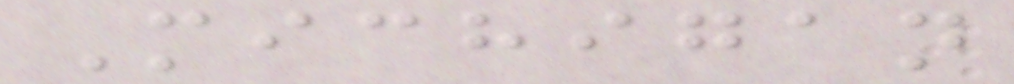Michigan
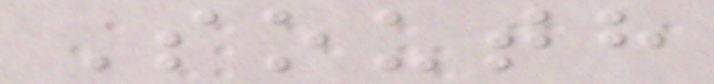South
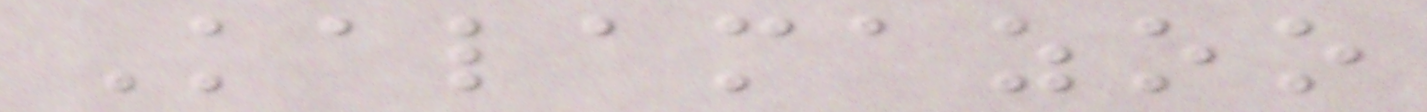Kalamazoo
